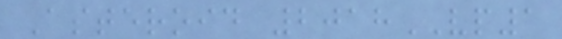Asteroid 2018VP1
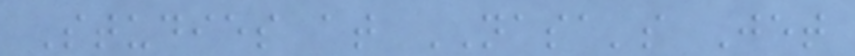Studies at NASA's Jet
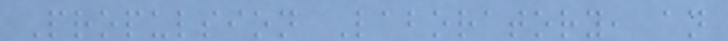Propulsion Laboratory, an
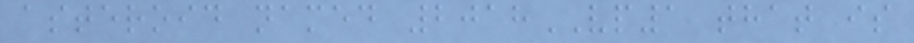asteroid named 2018VP1 that is
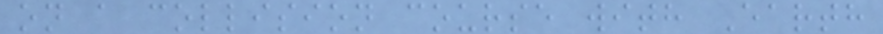on a collision course with Earth
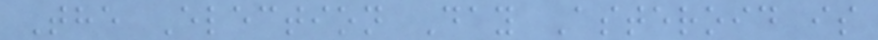The Election Day Asteroid is
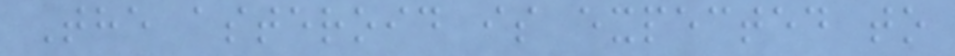The asteroid is expected to
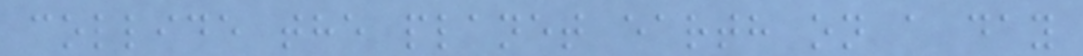collide the planet earth on a day
